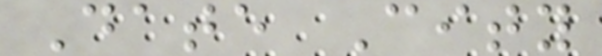Date City
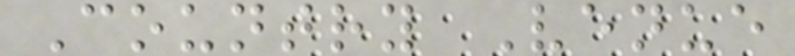Country Venue
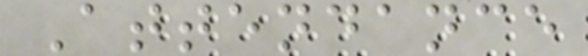Attendance
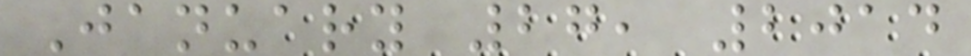January 27, 2014
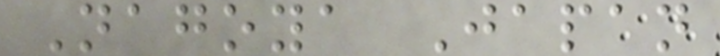Nagoya Japan
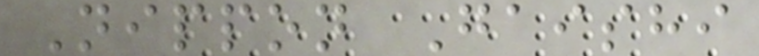Nippon Gaishi
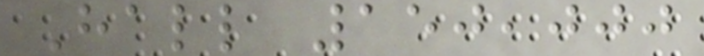Hall 150,000
